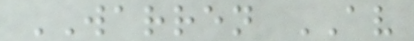WARREN AV
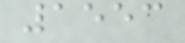1553
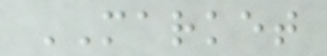MARKET
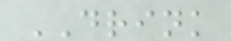DRINK
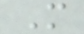M
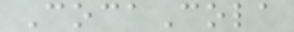CocaCola
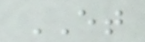ET
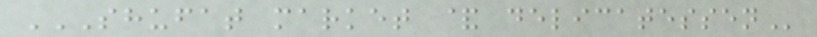SHUFAT MARKET & DELICATESSEN
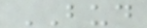BUD
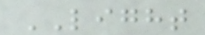LIGHT
